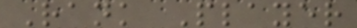Rank Player
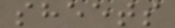sheets
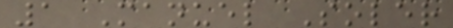1 Manuel Soler
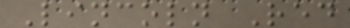Lincoln Red
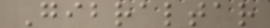Gibraltar
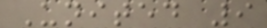United 9
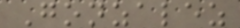Gonzalez
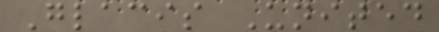Glacis United
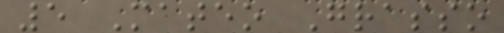5 Mateo Grasso
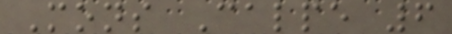Mons Calpe 6
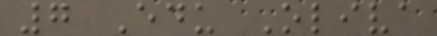7 Edu Oliva
